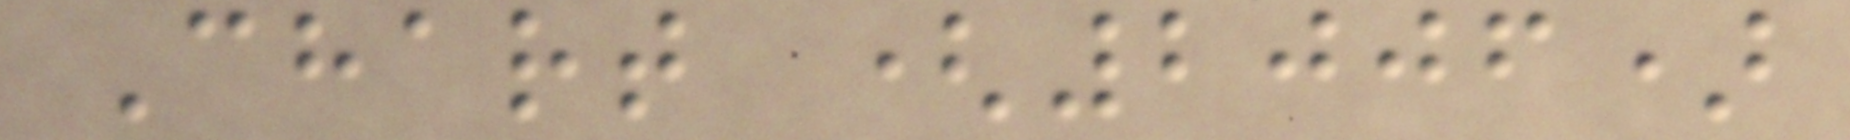Chart (2006)
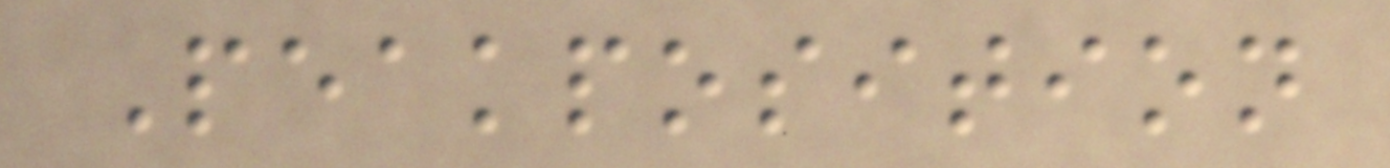Peakposition
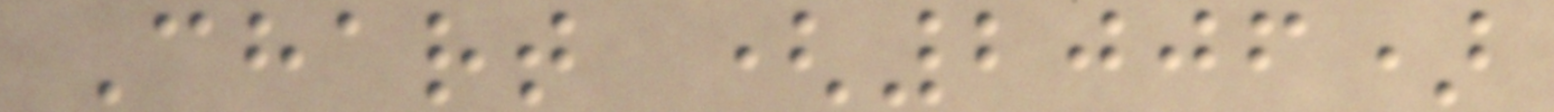Chart (2006)
